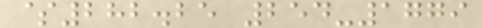$282.25 254-1779
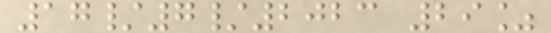17/7/2023 29%
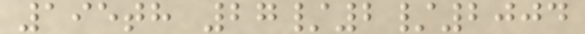195th 27/2/2004
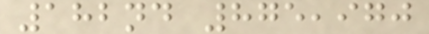182nd 875,970
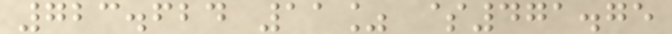723.624 11% $471.75
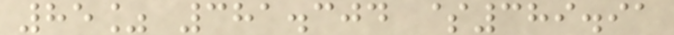85% 381.304 $389.91
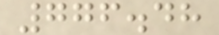776.48
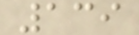139
